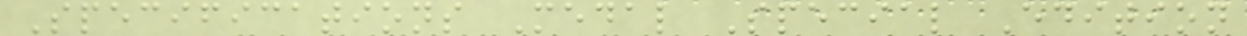Specifications Medal Special Edition
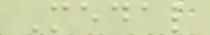Medal
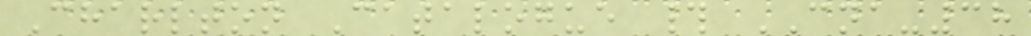Charlton Catalogue # CNA-38
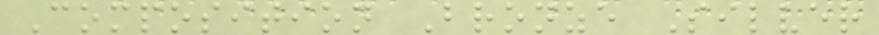Composition Bronze Silver
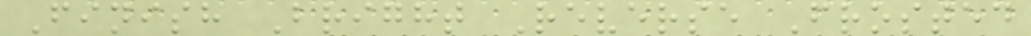Finish Bright Reverse Frosted
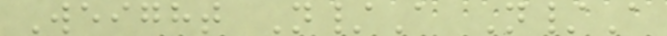Weight N/A N/A
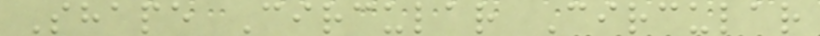Shape Circular Circular
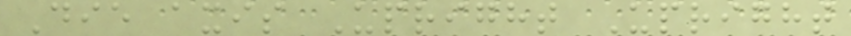Die axis Upright Upright
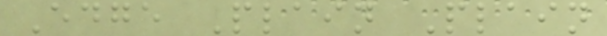Edge Plain Plain
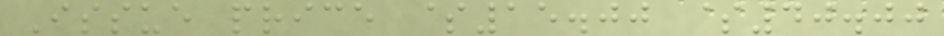Issue price $15.00 $40.00
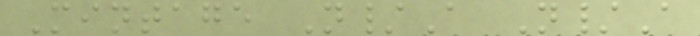Mintage N/A N/A
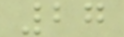27
